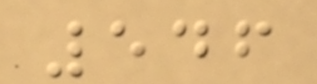546
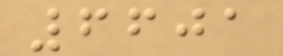6601
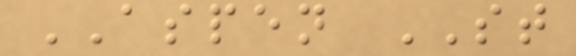ASPEN ST
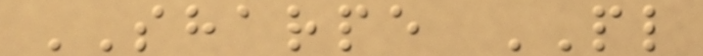SHARPE PL
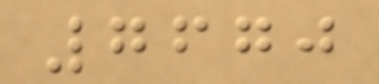7670
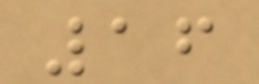16
